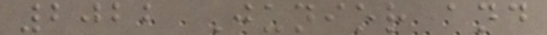2022 Junior and
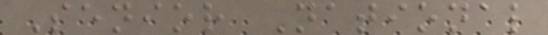Senior National
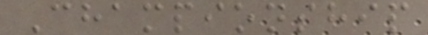Championship
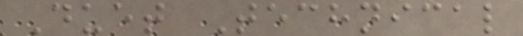Duet Technical
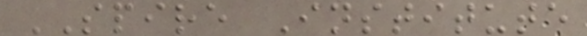SPIRE Institute
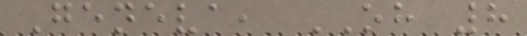Geneva, OH 8
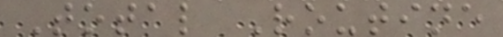Total Routine
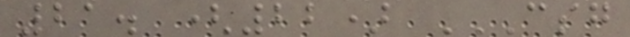21. (22) CSG
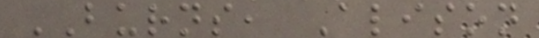BURNS, Alison
